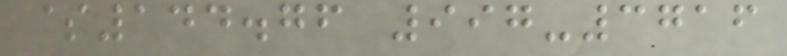$144.76 997-3716
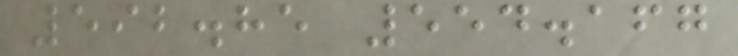592.85 554.167
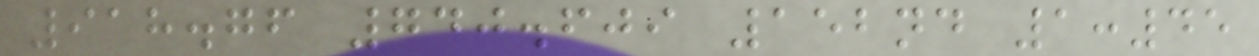918.76 740.609 152nd 1:45
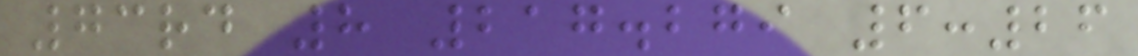73rd 8 217.279 6:26
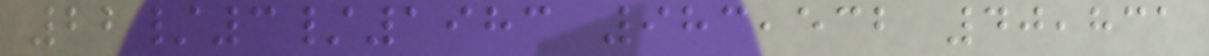22/3/1983 983,532 40,831
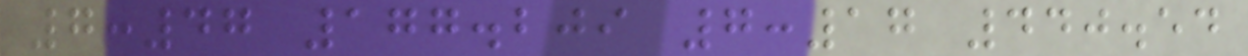7:47 177.209 7:17 440.54
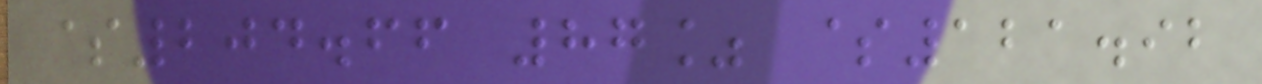$204.66 87% $121.92
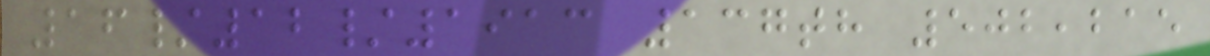16/12/1913 137th 502,215
